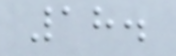18.
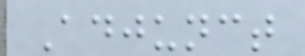Adjunct
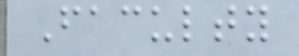Faculty
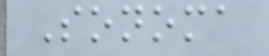Sonoma
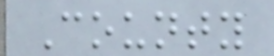County
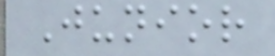Junior
